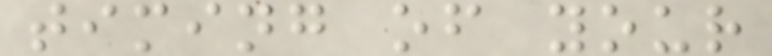timing of your
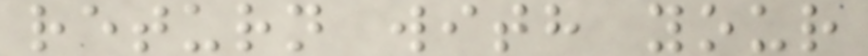return with your
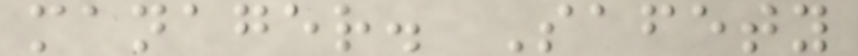manager. Safety
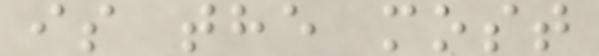is the most
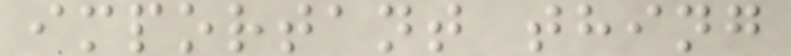important thing
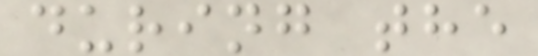during the
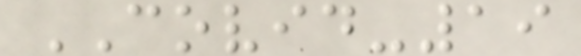COVID-19
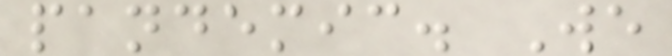pandemic. We
